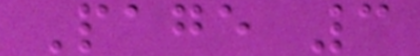Page 3
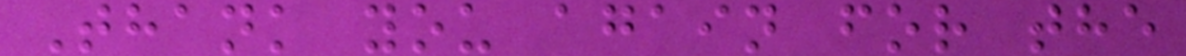Thank you again for the
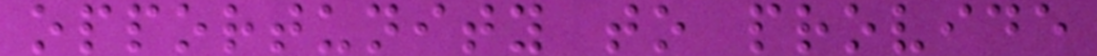opportunity to provide
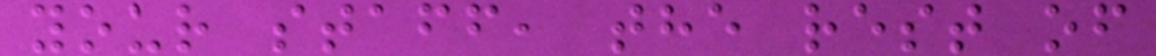your staff, the rest of
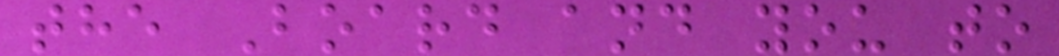the Board and you to
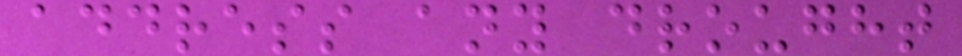address any drought
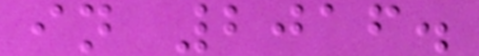in 2016.
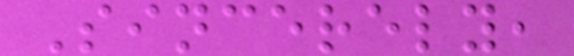Sincerely,
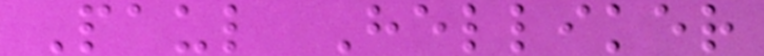Paul Helliker
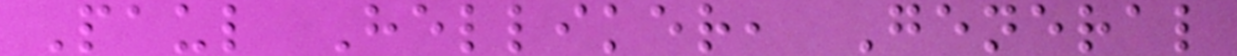Paul Helliker, General
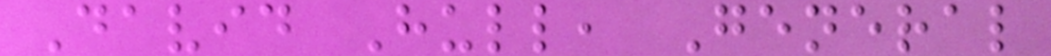David Hull, General
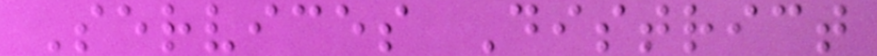Services District
